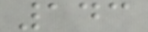143
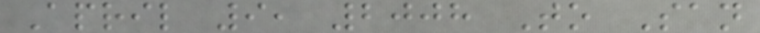April 9, 2008 To San
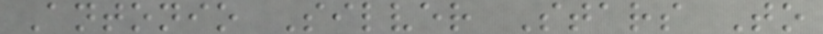Antonio Silver Stars To
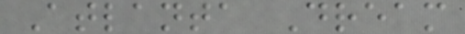Atlanta Dream
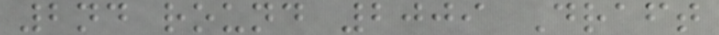2nd round 2009 Draft
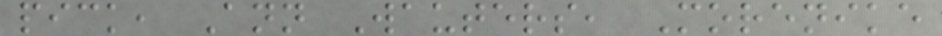pick, Ann Wauters, Morenike
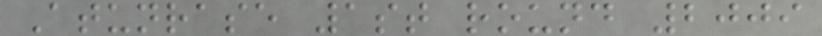Atunrase 1st round 2009
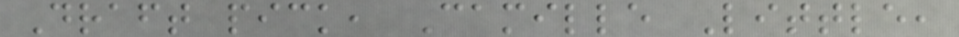Draft pick, Camille Little,
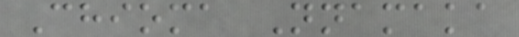Chioma Nnamaka
